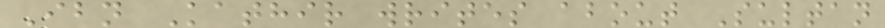Ibn Kathir writes about Sultan
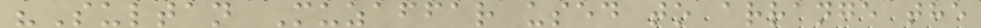"Sultan Muzaffar used to arrange the
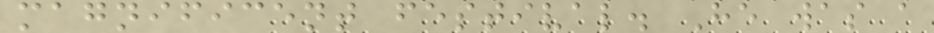magnificent festival. He was a
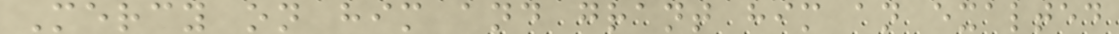Mercy on him and grant him an exalted
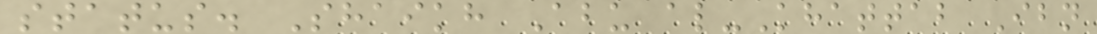status. Shaikh Abu al-Khattab Ibn
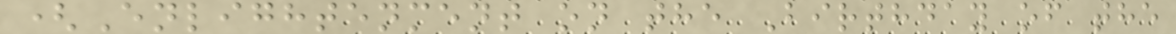(Enlightenment on the Birthday of the
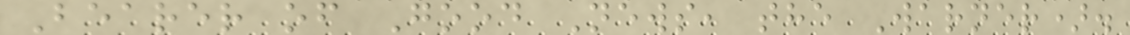Bearer of Good News, the Warner).
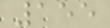155
